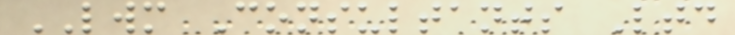LWM Consultants Ltd
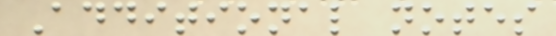Additional notes
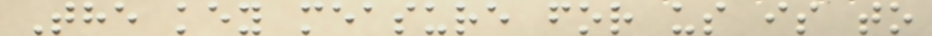The key measure for us is to
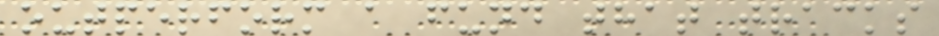outperform a fund that tracks
